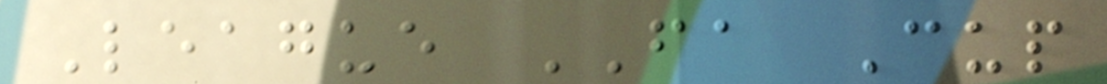League FA Cup
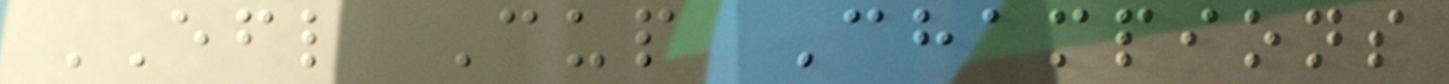EFL Cup Champions
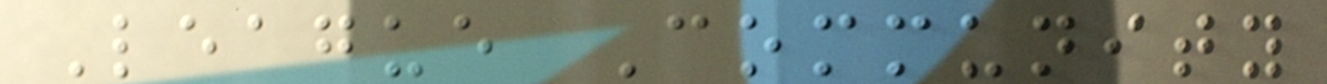League Community
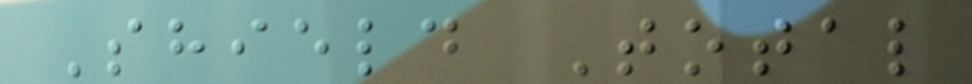Shield Total
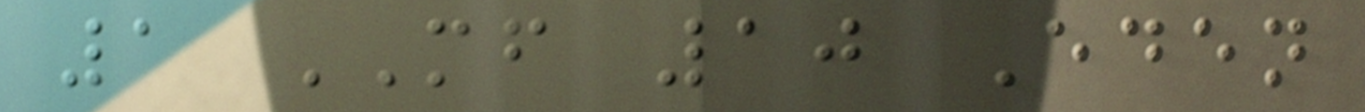1 MF 10 Eden
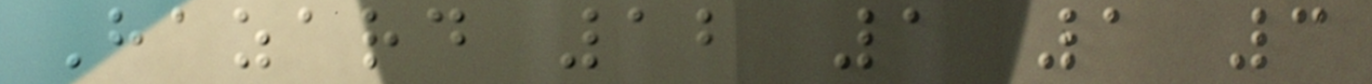Hazard 12 1 1 3
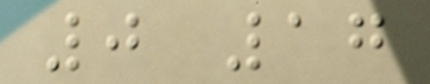0 17
